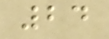24
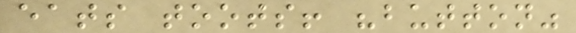eats toots! "button"
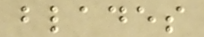blades
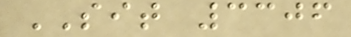SIT 3306
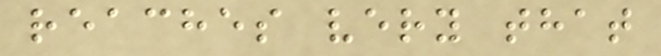reaches very that
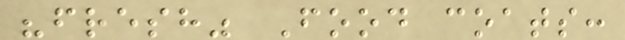"fresh" Food coats:
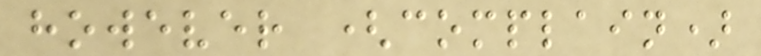however (complain)
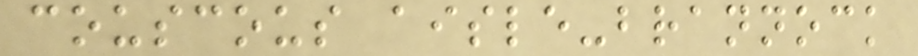couscous aisle-brannock
